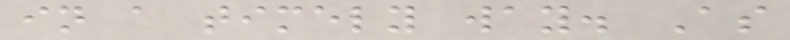in a timely way. As
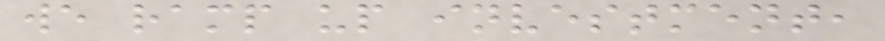we ramp up investment,
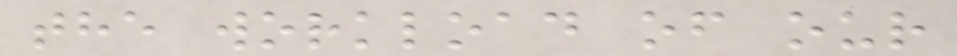the workload of our
